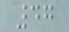47
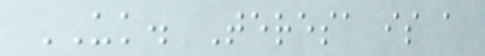UK. Teresa is a
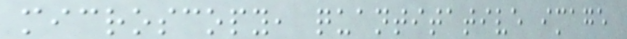microscopy, quantitative image
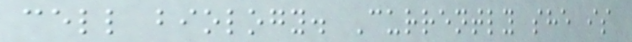cell biology. Currently she is
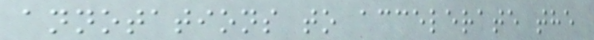annotations to accelerate the
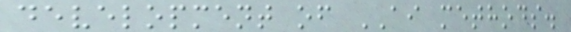development of AI methods.
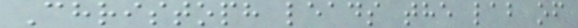Christoph leads the lab of
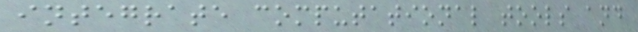integrate computational tools and
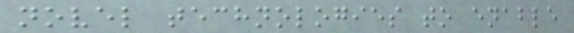novel technologies to enable
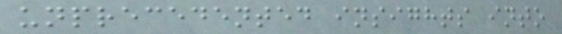unprecedented insights into
